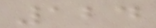124
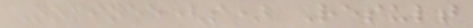Nominee(s) Result
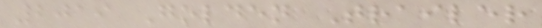2019 Golden Trailer
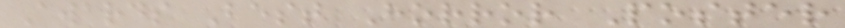Awards Best Horror Poster
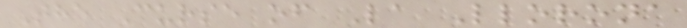The Curse of La Llorona
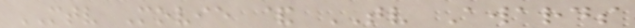MTV Movie & TV Awards
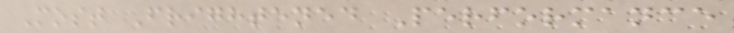Most Frightened Performance
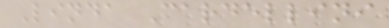Linda Cardellini
